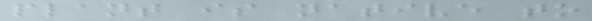plant is native to
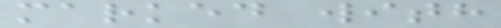marked with
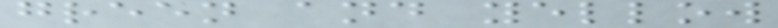green and yellow
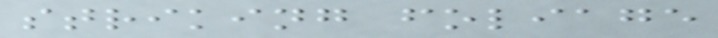striking foliage
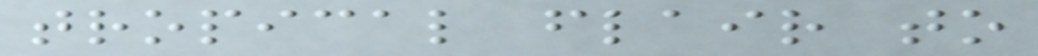tropical flair to
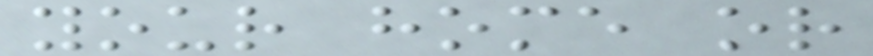your home or
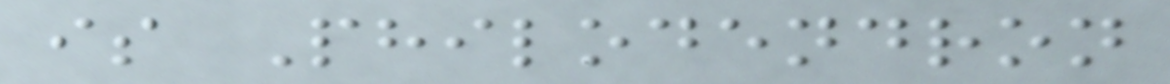is Philodendron
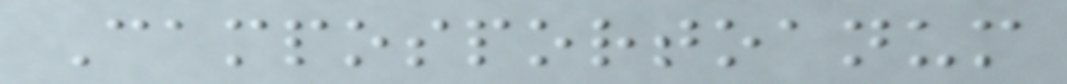Camposportoanum
